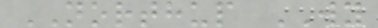NORTHUP WY
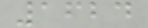1624
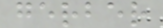gerber
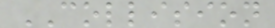COLLISION
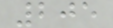205
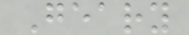Geary
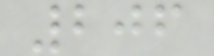206
